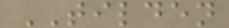TILDEN
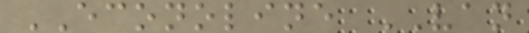ECONOLINE VAN
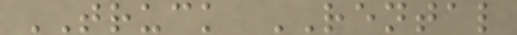TRUCK RENTAL
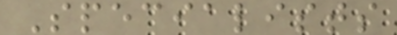Specialists
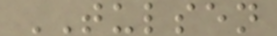TULSEN
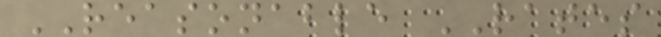REASONABLE RATES
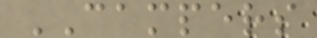CAMPERS
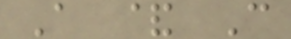A & C
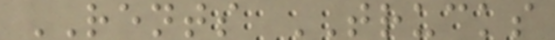RENTS TRUCKS
